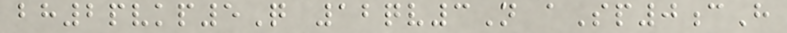bh2pvkp5Q 12qv3N aSp0cH
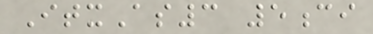ItxAs3 5ci
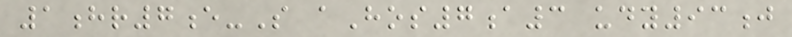1hr7e-S aHos7a3 udy93j
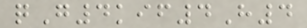qG4kif4H4
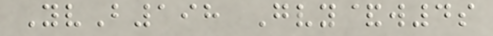YvB198 Gvy&w4s
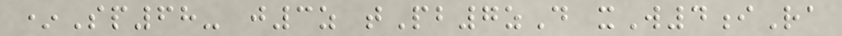*Sp68- j3z tPb7zD xW4iRa
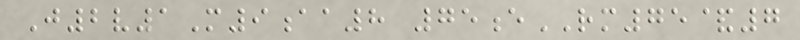J2v1M9aa8 75eRM75&7
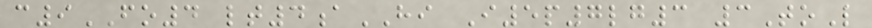c9FO4 lt4aHI I5p7lg3 3ToL
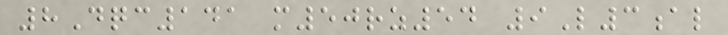8Dqc141 m50rz54 9L3al
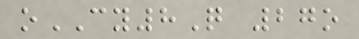oCY8Q 27o
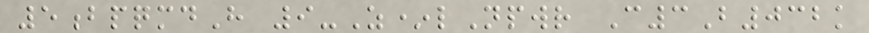5bpqmdH 9-Z*lNpwr C3B032k
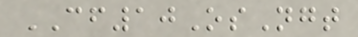CF10OsNgt
